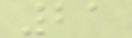21
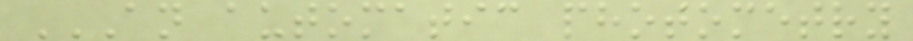AN AUTOMATIC PHOTOMETRY
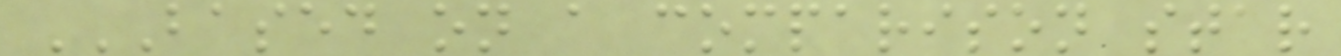BASED ON A COMPARISON STAR
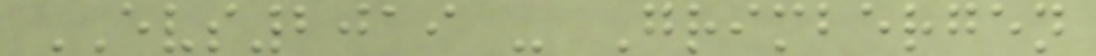EVS2019 - Grimbergen
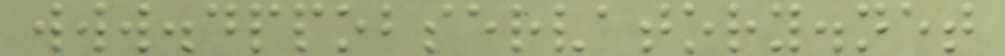www.dppobservatory.net
